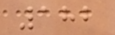182
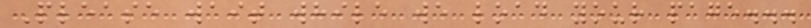Please wait while we load your page...
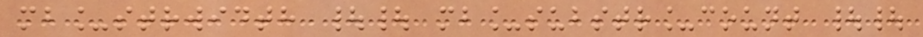mb_strwidth || mb_substr_count ||
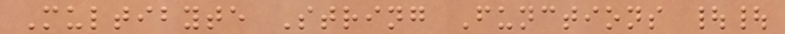Multibyte String Functions ||
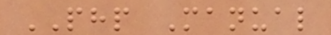PHP Manual
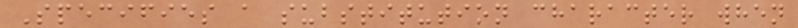Specifies a substitution character when
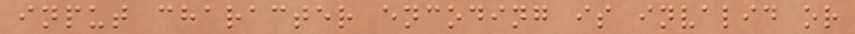input character encoding is invalid or
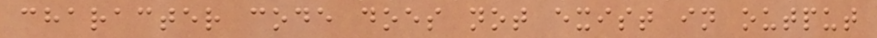character code does not exist in output
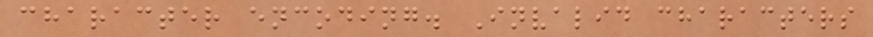character encoding. Invalid characters
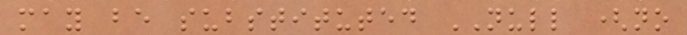may be substituted NULL (no
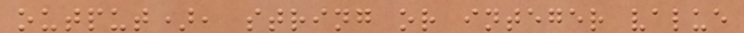output), string or integer value
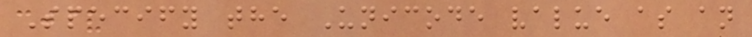Specify the Unicode value as an
